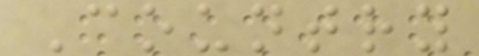Country
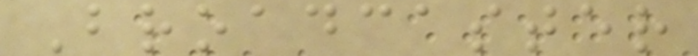Broadcaster
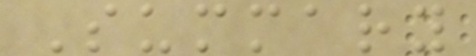Summary
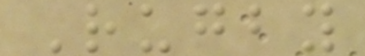Rugby
